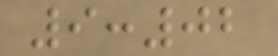9:02
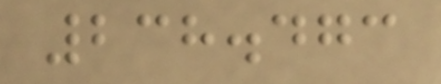238.473
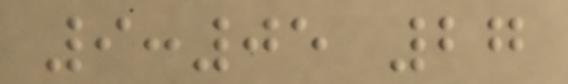9:05 27
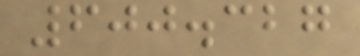600.327
